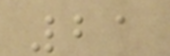21
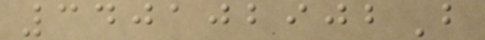340102902B
